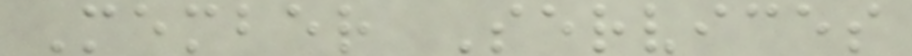Member Services
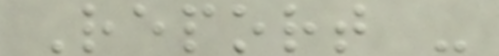Report -
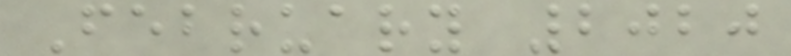February 2020
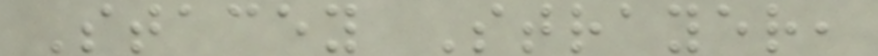Stacey Strayer,
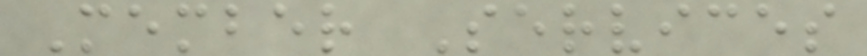Member Services
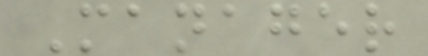Manager
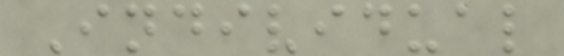Individual
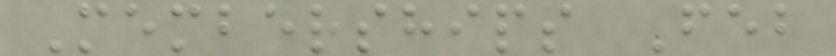Memberships Feb
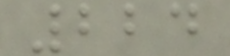224
